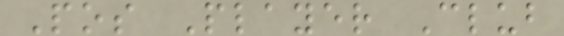Pos Player Club
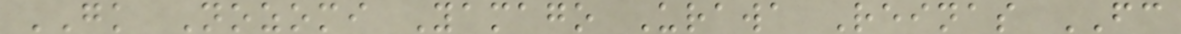GK Nozomi Yamago Urawa Reinas FC
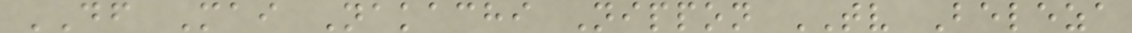DF Mai Nakachi Nippon TV Beleza
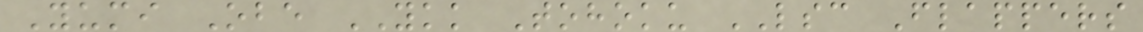Yumi Obe YKK Tohoku LSC Flappers
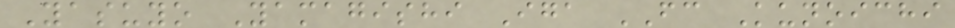Yasuyo Yamagishi Iga FC Kunoichi
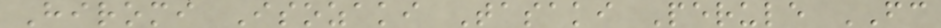Hiromi Isozaki Tasaki Perule FC
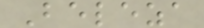Beleza
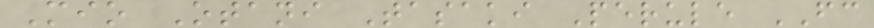Mio Otani Tasaki Perule FC
